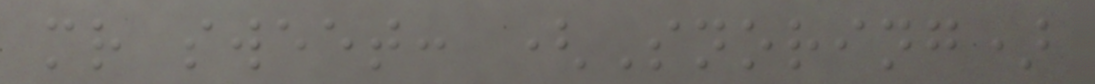mr sweet: (Snoring)
